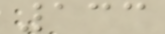133
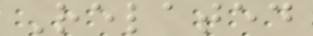Related
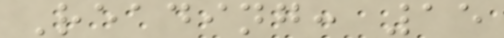Reading: 15
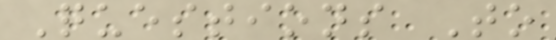Questions To
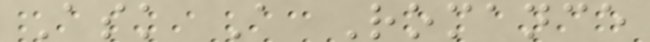Ask A Romance
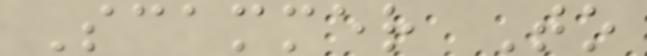Scammer To
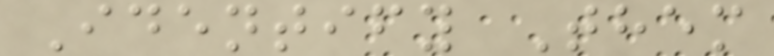Identify Them
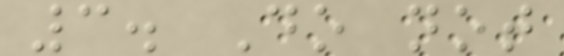3. Do not
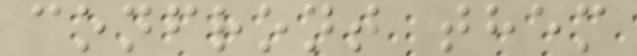confront them
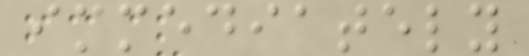immediately
